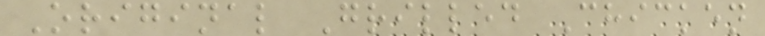Original Grilled Chicken
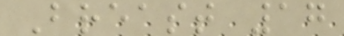Breast 17
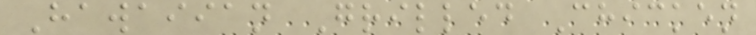Hawaiian Grilled Chicken
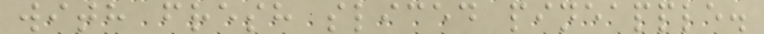with fresh sliced pineapple.
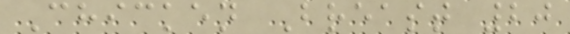Chicken Breast 20
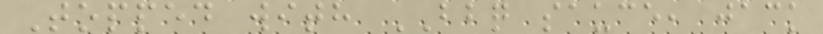Topped with BBQ sauce, jack
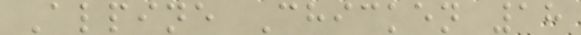Alpine Chicken 18
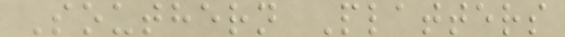Southern Platters
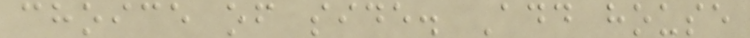choice of side. Add house
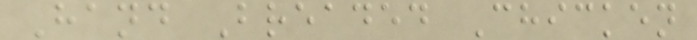Hand Breaded Chicken
